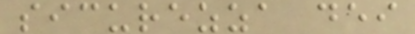sicurezza dei
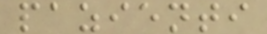pazienti
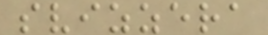svizzera
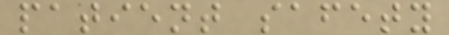patient safety
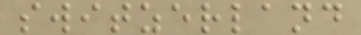switzerland
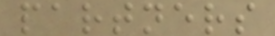partners
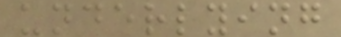underlying
